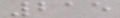215
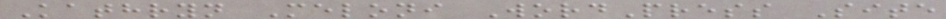Kathryn Meloni WordPress Site
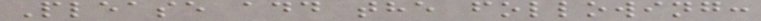Please add the following:
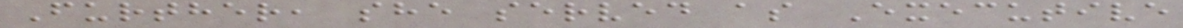Further, she served as Executive
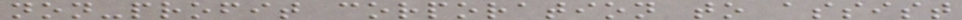non-profit corporation to assist
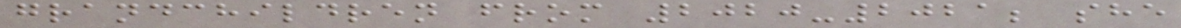grandchildren from 2020-2021; she
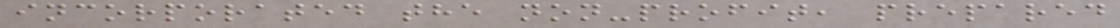incorporated the non-profit, prepared
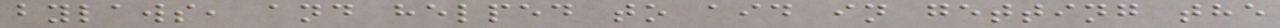bylaws, and helped to aid in getting the
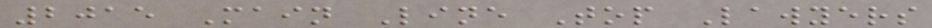2015 Main Line Top Lawyers
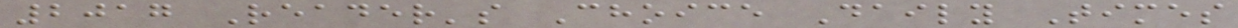2017 Reader's Choice Daily Times
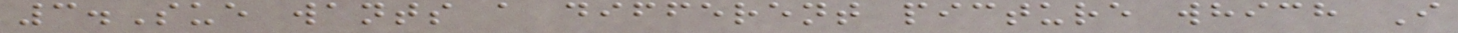3.Sue wants a different picture which I
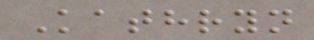Kathryn
